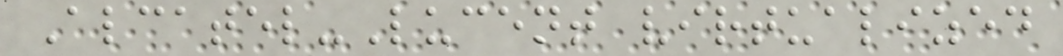Alcatel-Lucent virtualized
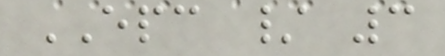EPC / 3
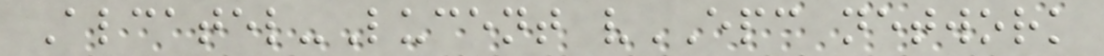Alcatel-Lucent vEPC network
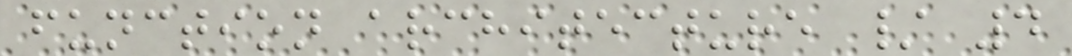function architecture / 4
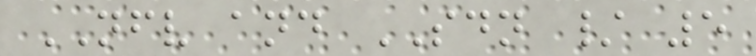NFV and SDN / 5
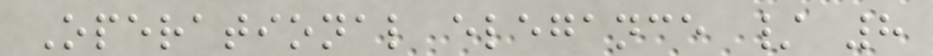Operational elegance / 8
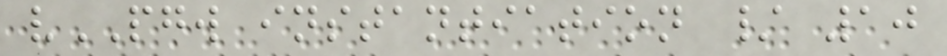vPGW instantiation / 10
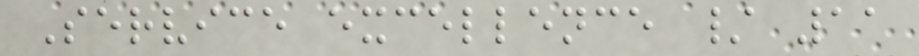Service excellence / 11
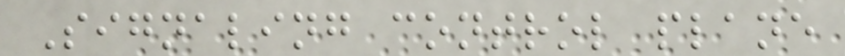Signaling control plane
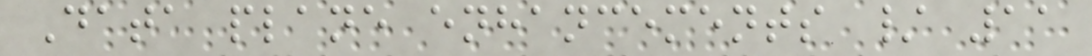Data plane enhancements / 11
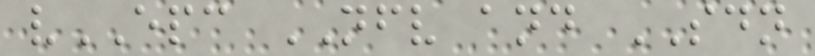vEPC NFV and SDN
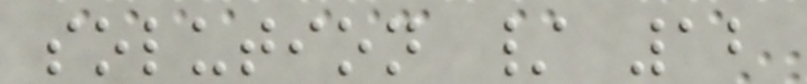solution / 12
